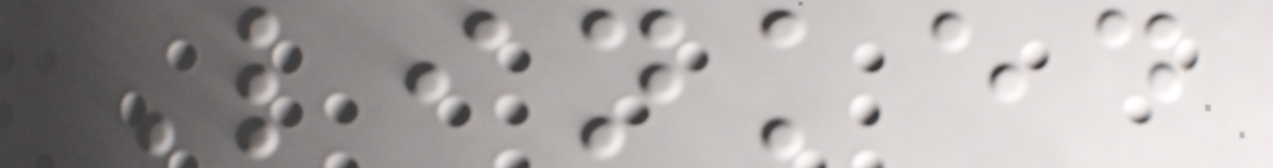Linked
